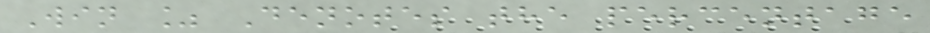Win % Denotes the percentage
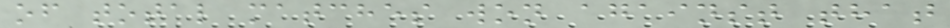of total matches won against that
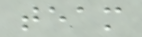team
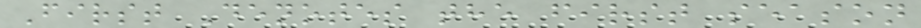First Denotes the first season
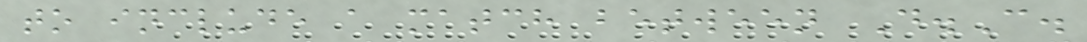to include a match between D.C.
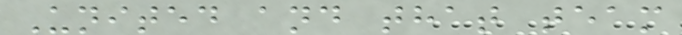United and that team
